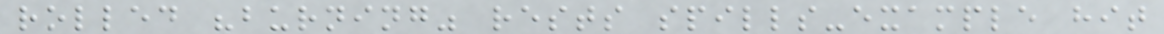rolled "burning" rests spills-example hit
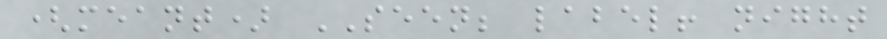(meant) SEEN; label! night
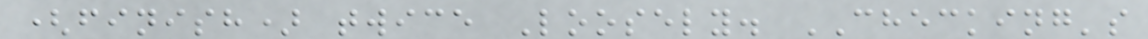(finish) twice Loosely. CHECKING's
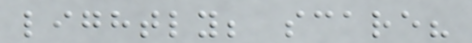lightly; scare?
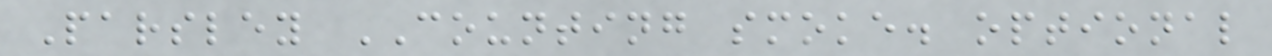Parsley COUNTING smoke. optional
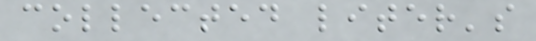collected liter's
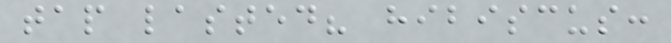tap lasted? hibiscus:
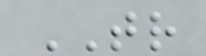TR
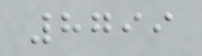8799
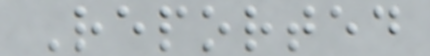Reported
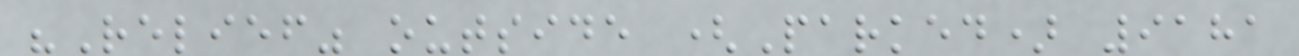"Relief" outside (Parked) 9181
